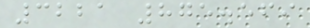3221 875.569
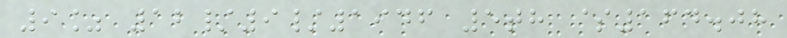9% 12/9/1946 5th $164.08
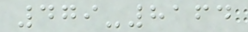479-8164
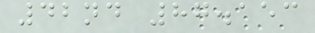42nd 87.153
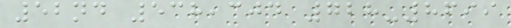52nd 538,304 728-8699
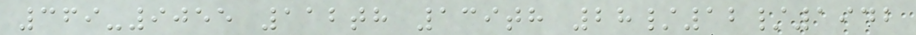369-9055 112th 139th 28/12/1942
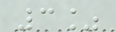3%
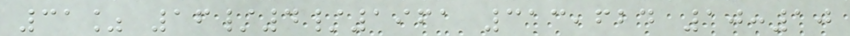31% 16/4/1961 313,624 10:10
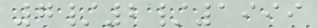7/2/1999
